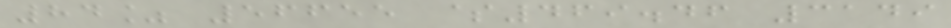84% 56655 $469.46 3149
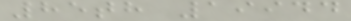85th 19944
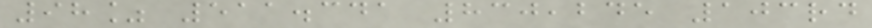98% 511.341 830,245 103rd
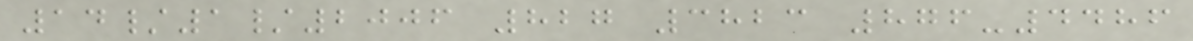14/1/2006 827 3823 876-4486
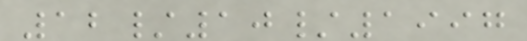12/10/1997
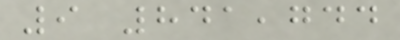9 841,744
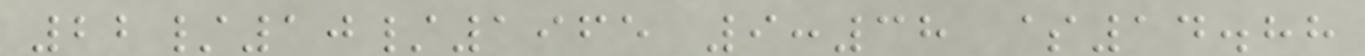22/10/1965 9:38 $14.88
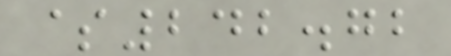$242.72
